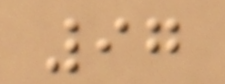97
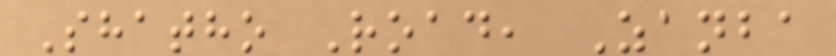Shatho Road, Zanba
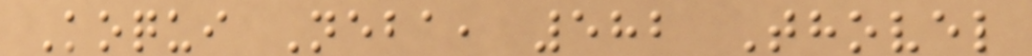Koqui Neba, 582 Thovel
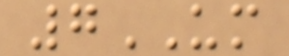7UM
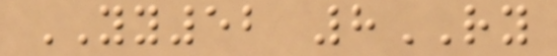YY52 8RY
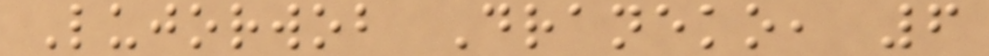Lujorwob Draneko, 6
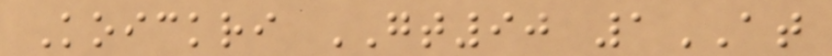Koickri GT90 1AT
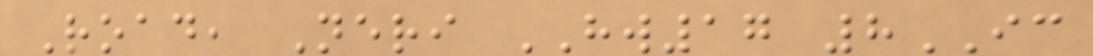Road, Neri HW17 8IC
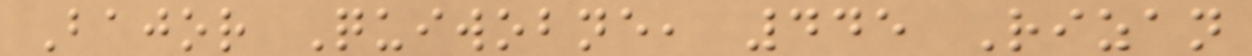Bajor Quiwobne, 445 Rizan
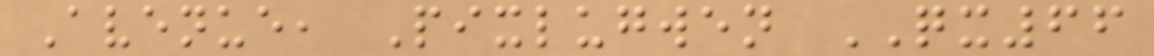Avenue, Pixlugwen QX66
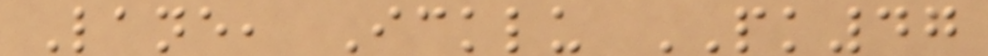Lane, Icklu PK47
